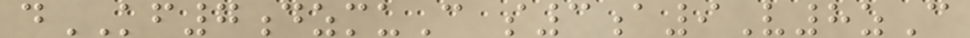dKF7dzmuC s3a9V8zC
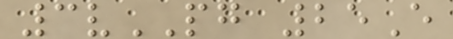3vPG 25E
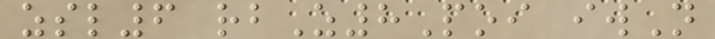zsl6 rbZ8Poi iwN
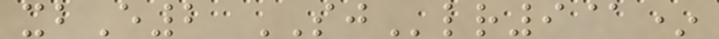xbE2 SJlr9@*
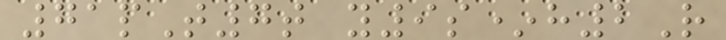71pT7t y9s*h2R
